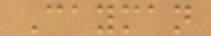Cayman
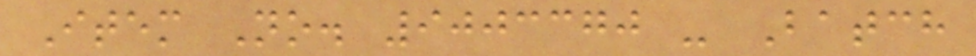Item No. 9003370 - Batch
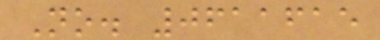No. 0611615
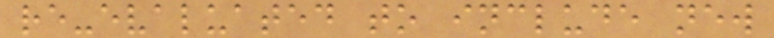re-evaluated to include new
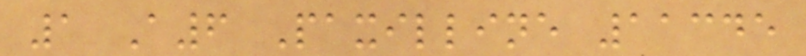1 A6 Paxilline 11345
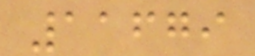11679
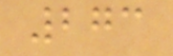273
